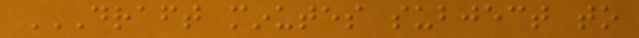DRAFT MINUTES SUBJECT TO
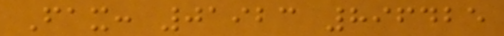Fax: 01923 896425
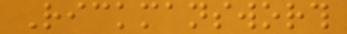Rickmansworth
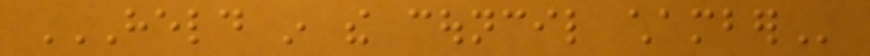HELD IN THE COUNCIL CHAMBER
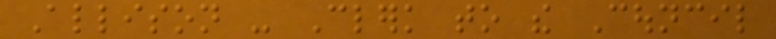Allison - Clerk to the Council
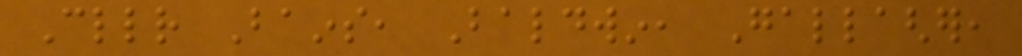Cllr Bains, Baldwin, Gallagher,
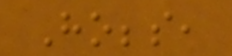Hobbs,
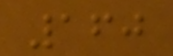160
